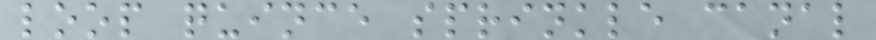loop quince sprinkle canal
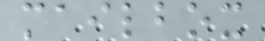mailbox
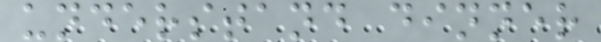understand dinner
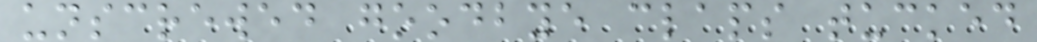unscrewed goodbye claps tucked
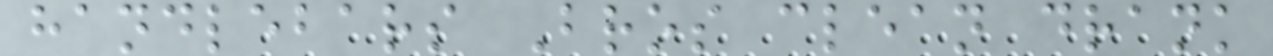handlebars Bros clean drank
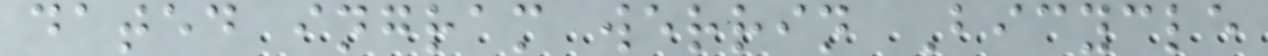dated ingram werrin Bicycle
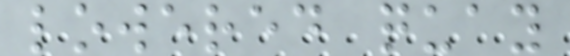lowered quay
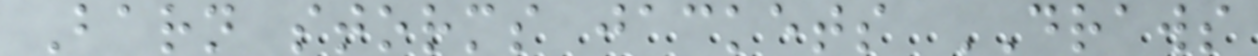Barn storms jackets DRAWS
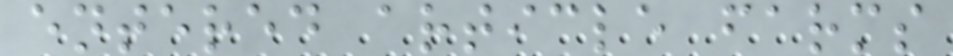entered article farms
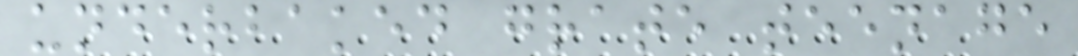underbaked grate teenage
